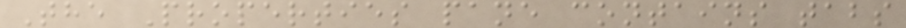The Properties pane contains tabs
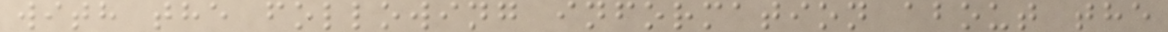with the following information about the
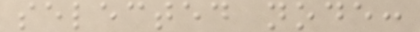selected node:
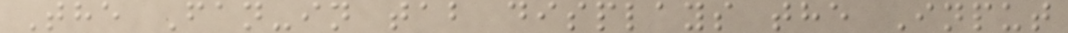The Fan-in tab displays the Input
